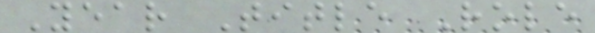Year Title Role
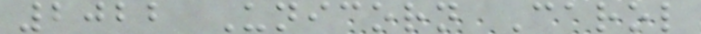2022 Unicorn Carol
